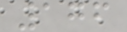176
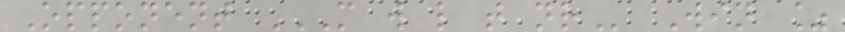Opponent M W L T NR Win %
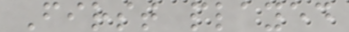First played
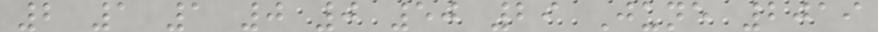2 1 1 0 0 50 29 June 2019
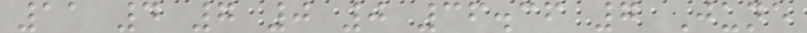11 4 7 0 0 36.36 7 June
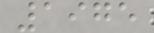1975
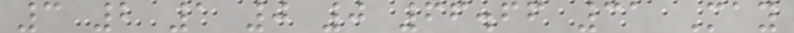3 2 1 0 0 66.66 31 May
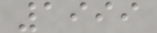1999
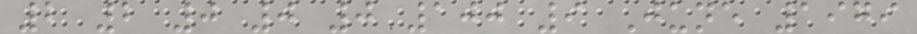2 2 0 0 0 100 9 June 1979
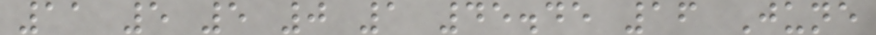11 5 5 0 1 45.45 16 June
